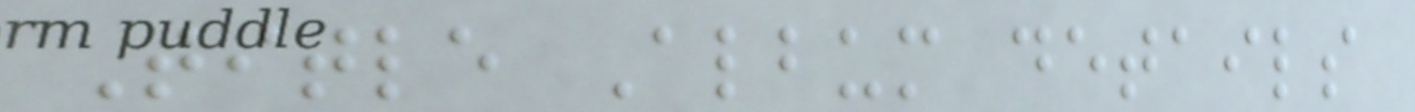Title Album details
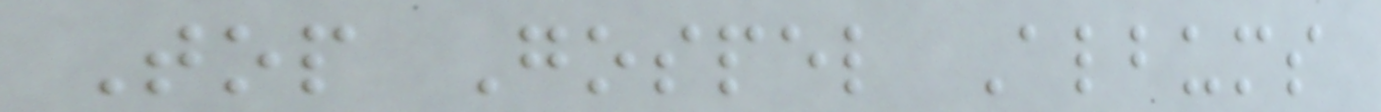Top Gospel Albums
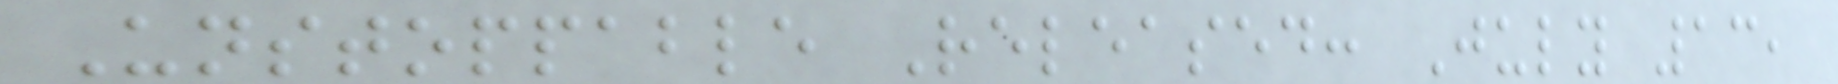Unstoppable Released: July 13,
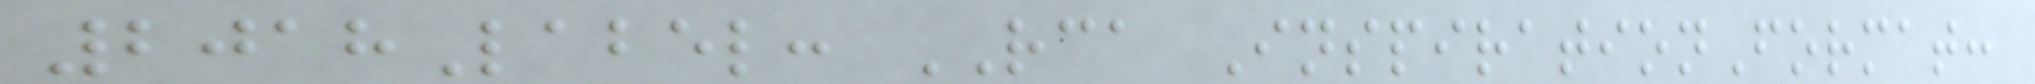2018Label: RCA InspirationFormat:
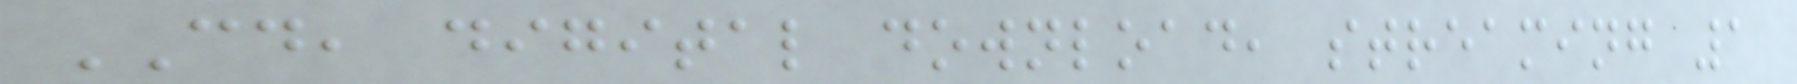CD, digital download, streaming 1
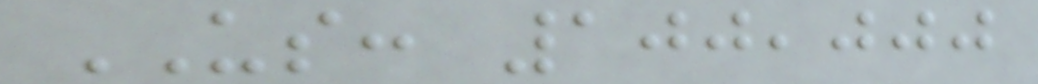US: 100,000
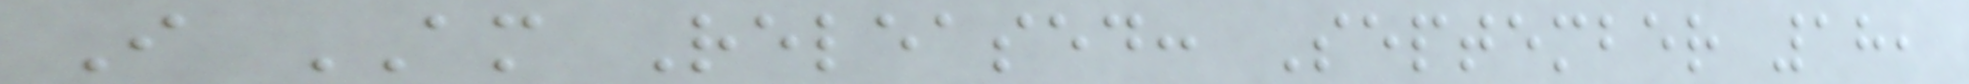I AM Released: September 18,
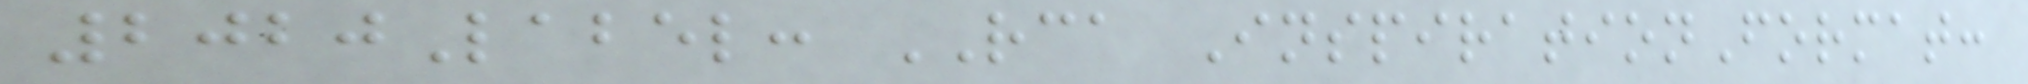2020Label: RCA InspirationFormat:
